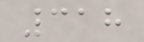318
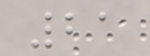21
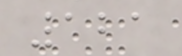121
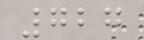727
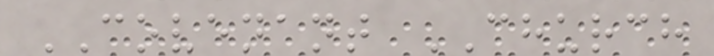COVENANT CHURCH
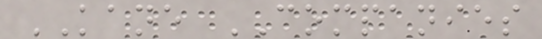KANE COMPANIES
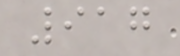917
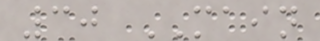30 MAIN
